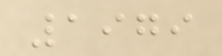1979
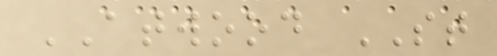ATWOOD ST
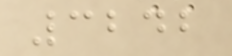3242
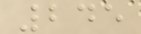245
